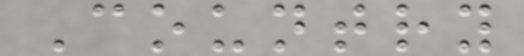Country
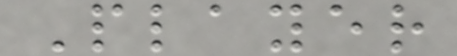Player
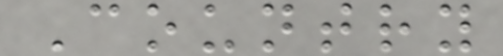Country
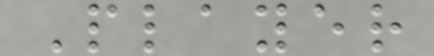Player
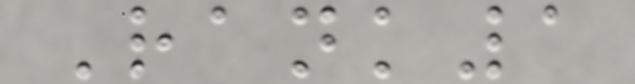Rank1
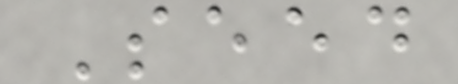Seed
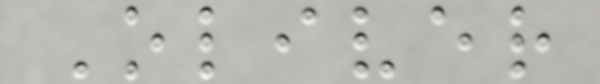Oliver
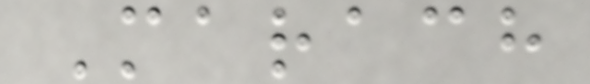Marach
